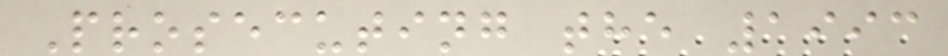Prosecuting the 1993
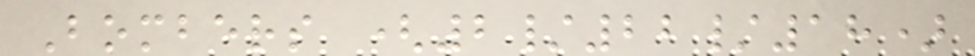Bombers (2/22/18)
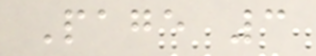Page 3
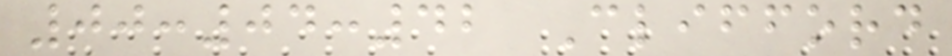00:04:42 Clifford
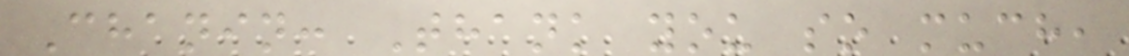Chanin: Thank you so much,
